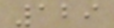129
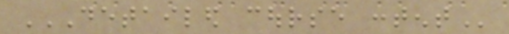DETAILED COURSE CONTENT
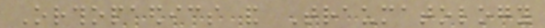Orthopaedics and Traumatology
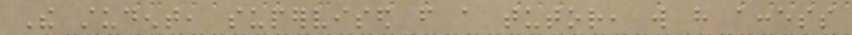The student, supervised from a tutor, will have access
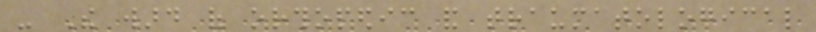- The ward of orthopedic and traumatological
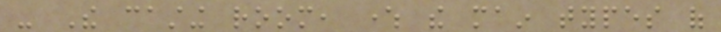- The casting room, where the main types of
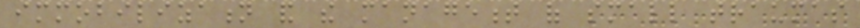immobilization and the management of small traumas
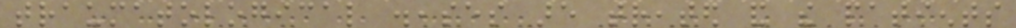traumatological diseases are treated and the patients
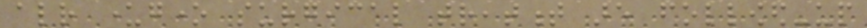already undergone surgical treatment are followed-up
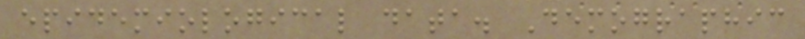epidemiological data. Demographic
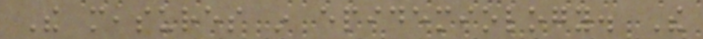The measures in epidemiology. The
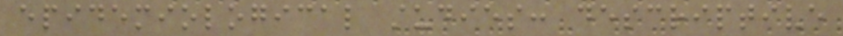epidemiological studies: descriptive
